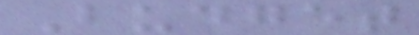Budget
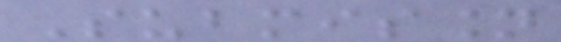Submission
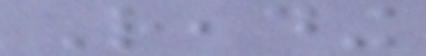Reading
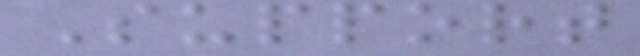Support
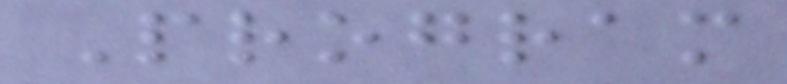Program
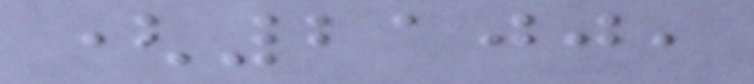(2100,
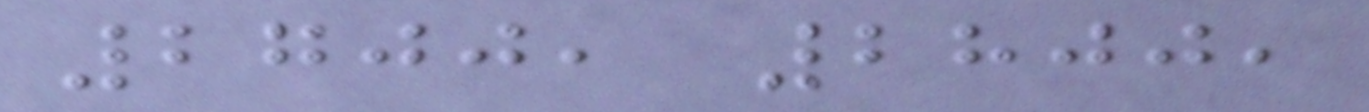2700, 2800,
